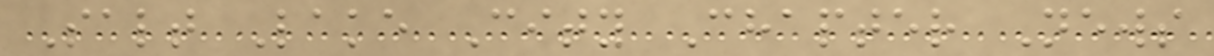Salt Lake City Chapter News
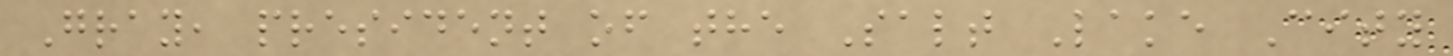Gray, president of the Salt Lake City
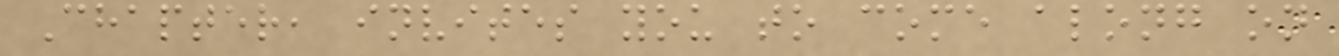Chapter, invites you to come along on
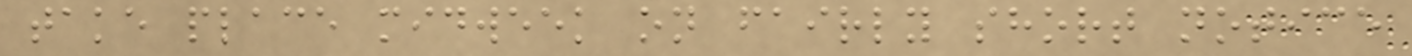take place midweek on fairly short notice
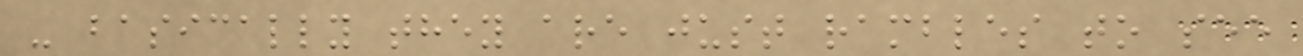- basically they are just rambles to see
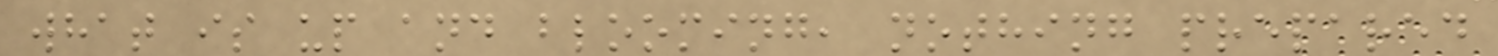what is up and blooming, nothing prepared
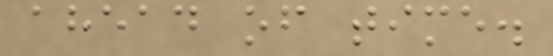ahead of time.
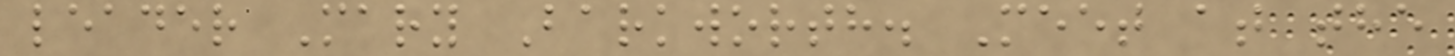leader Mary Barkworth. Meet at the
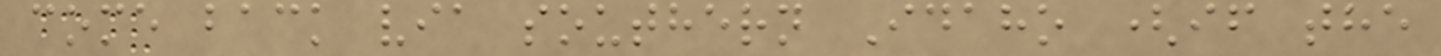come back via southern Idaho (if the
